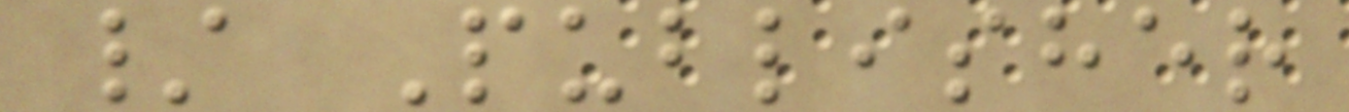/ Publisher
